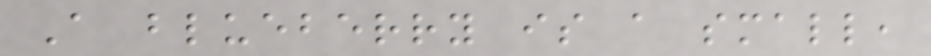A blueberry is a small,
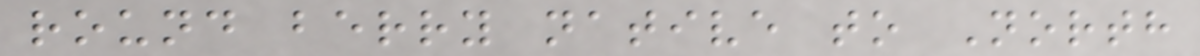round berry native to North
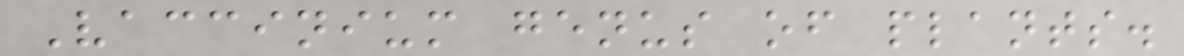Vaccinium genus of plants.
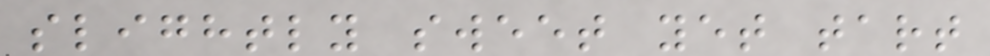slightly sweet yet tart
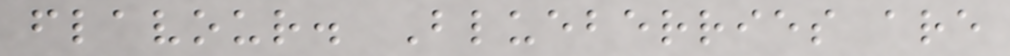flavour. Blueberries are
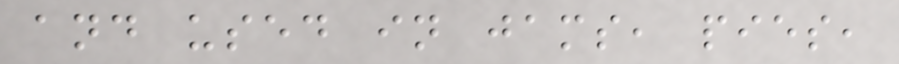and used in jams, pies,
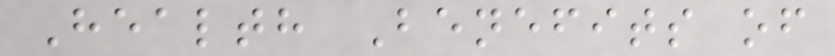Health Benefits of
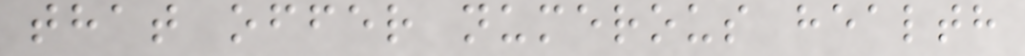that offer numerous health
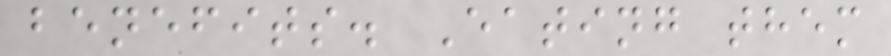benefits. Eating them
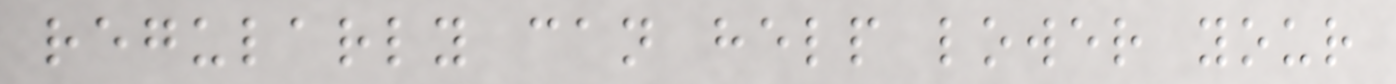regularly can help lower your
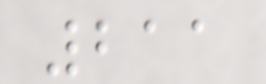211
